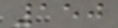150
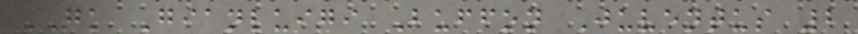GK Gianluigi Buffon Juventus 2
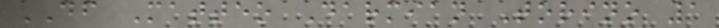DF Matteo Darmian Torino 1
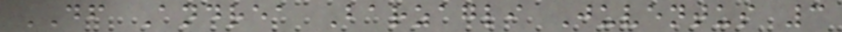DF Andrea Barzagli Juventus 3
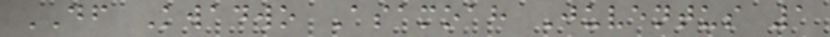DF Kwadwo Asamoah Juventus 1
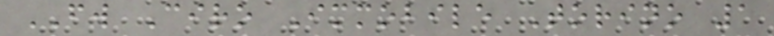FW Ciro Immobile Torino 1
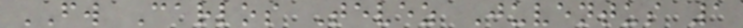FW Carlos Tevez Juventus 1
